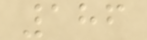186
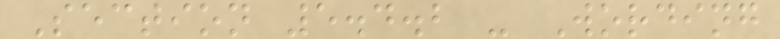Section 5.4.2 - Wording
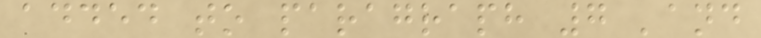added to paragraph 7 'and
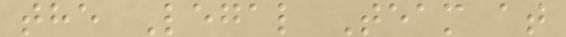the Legal Team at
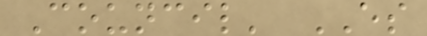Council' ES
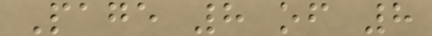Page 8 of 8
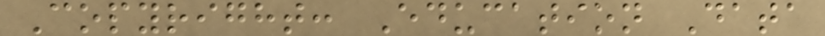Copyright: Education Data
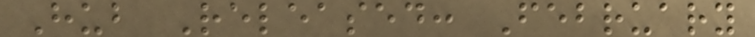Hub Released: February
